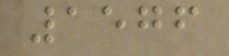1576
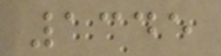1345
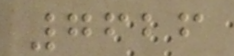7626
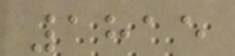1815
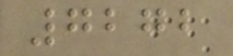7272
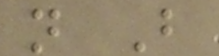n B
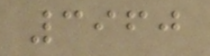3960
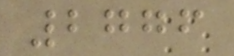2776
